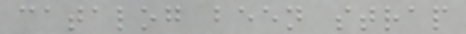catalog been strap
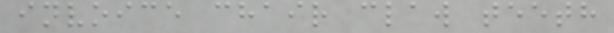invoice chair claw teeth
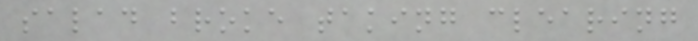salad broke taking clearing
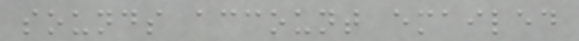sounds account emailed
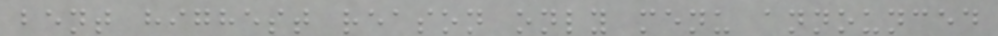bent highest reason only menu announced
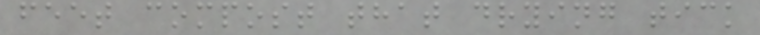feet compost that drying tick
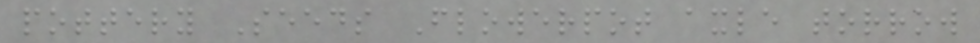pottery Seeds Flowerpot axle torrow
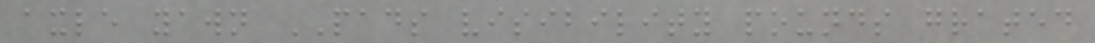axle yawn PADS visibility pounds grated
